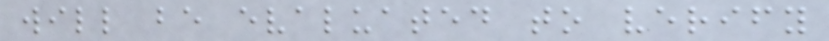will be evaluated to verify
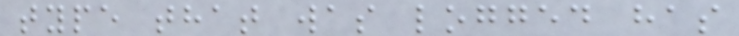type that was logged has
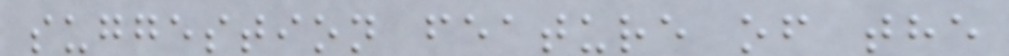suggestion feature of the
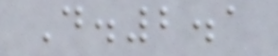D.2.1
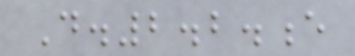D.2.2.e
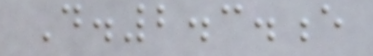D.2.3.e
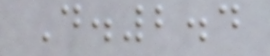D.2.4
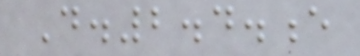D.2.4.e
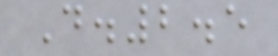D.2.5
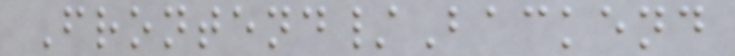Frontend/Backend
